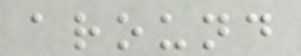around
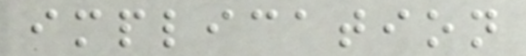implication
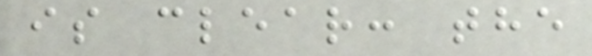is clear: the
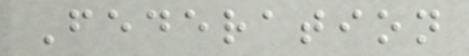Federation
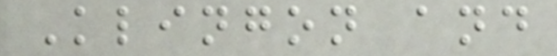Klingon and
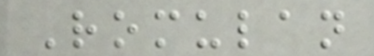Romulan
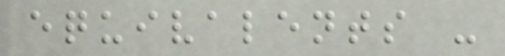equivalents -
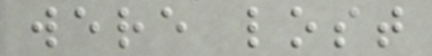were lost
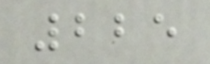225
